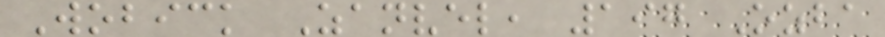Wobick Zanvel, 197 Ozba
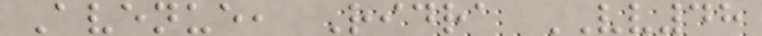Avenue, Ridra VV48
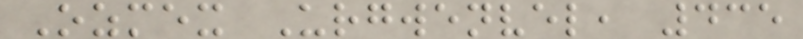Ozmex Urgwenvel, 435
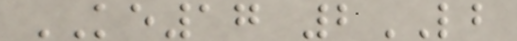KE17 2LB
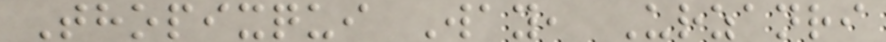Thopixqui Way, Urzanri
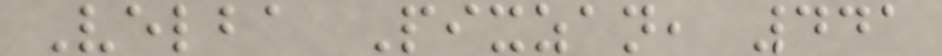Velba Pixzan, 441
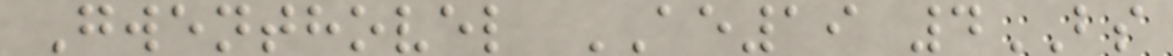Gwenthovel AE19 4BS
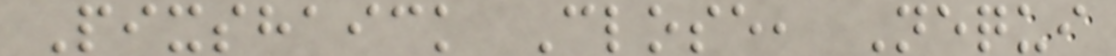Pixshaick Close, Nequi
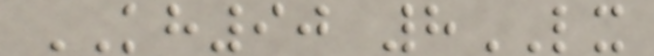KH90 8LX
